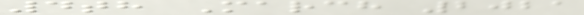4th March 2021
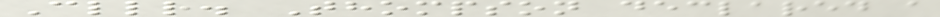Cllr. Thompson declared a
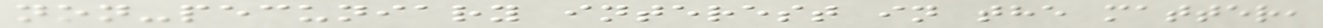non-pecuniary interest in the matter,
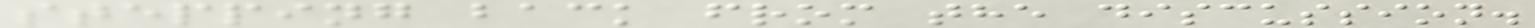stepping back from the discussion.
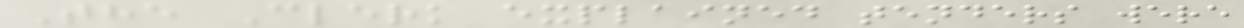The Clerk explained tenders were
